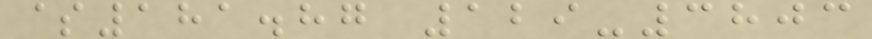$181.87 129-3803
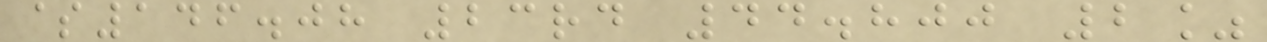$146.08 23rd 44.800 2%
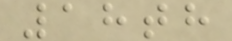18th
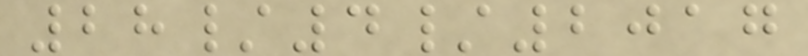28/4/2017
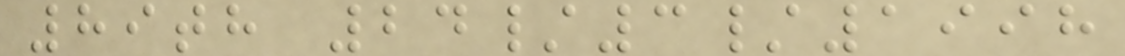89th 24/3/1998
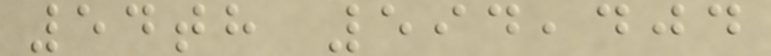54th 594,404
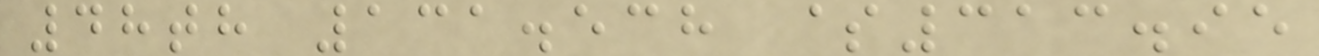48th 131.538 $313.95
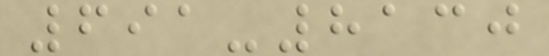691-8130
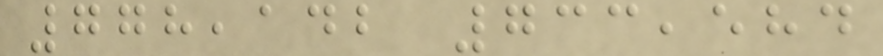778,142 733,584
